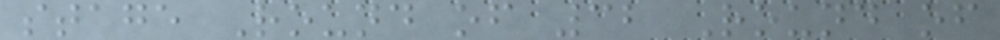stage Round of 32 Round of
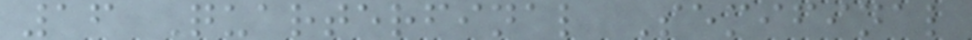16 Quarterfinal Semifinal
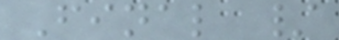Final /
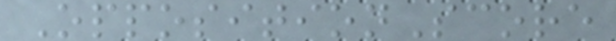OppositionScore
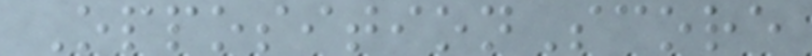OppositionScore
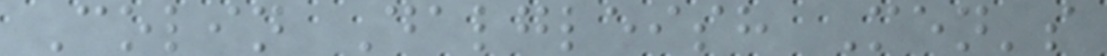Colin Dalgleish Men's
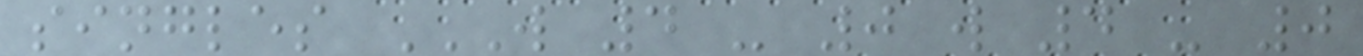singles W 4 - 0 W 4 - 0
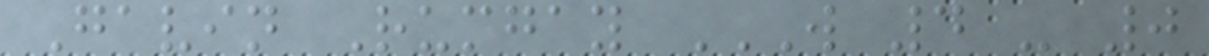Gavin Rumgay W 4 - 0
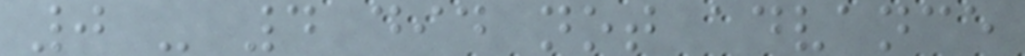0 - 4 did not advance
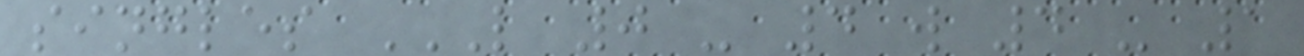singles L 0 - 4 W 4 - 1
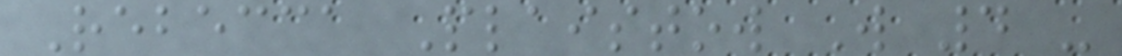Rebecca Plaistow W 4 -
